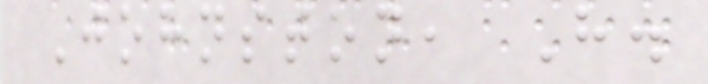Johnston, H.
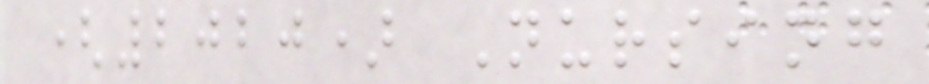(2020) Nursing
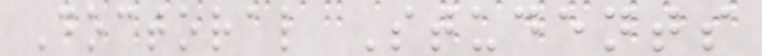Doctoral Students
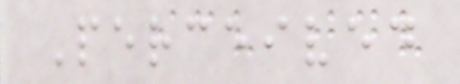Perceived
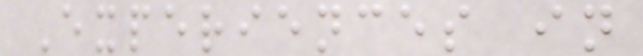Experiences in
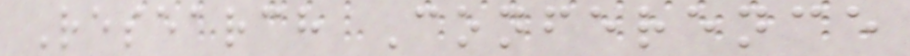Research Conference
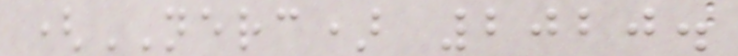(NERC) 2020.
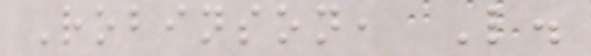Robinson, L.
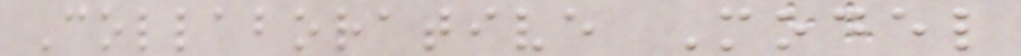Collaborative Model
